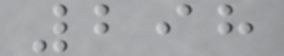298
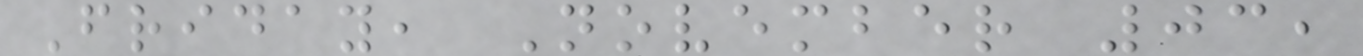Friday, November 03,
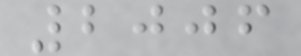2006
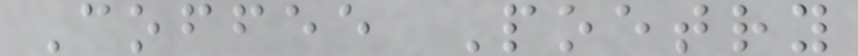Coffee Poetry
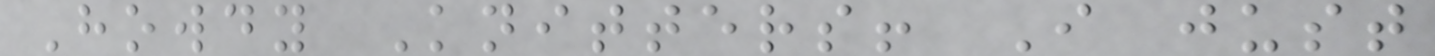Howdy Knitters! I just
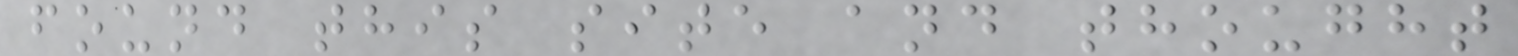found this site and thought
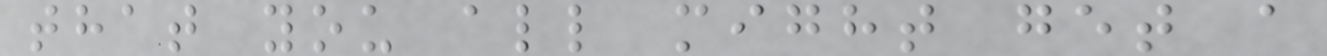that you all might get a
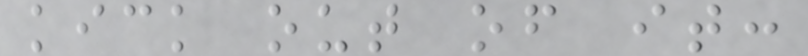kick out of it:
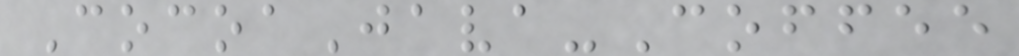CocoaJava-Coffee
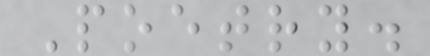Poetry.
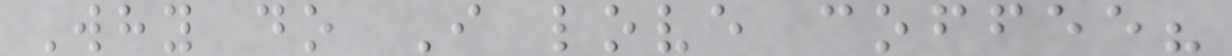Why do I love coffee?
